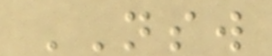NSW
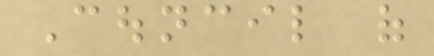Council of
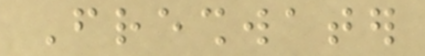Freshwater
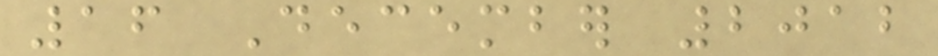16 December 2012
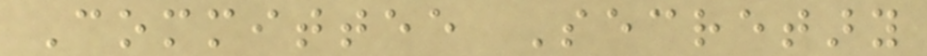Committee Secretary
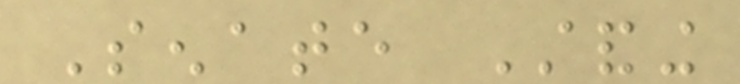Senate Standing
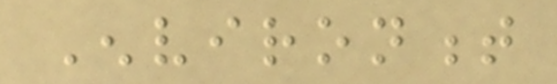Environment
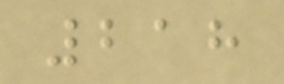218
